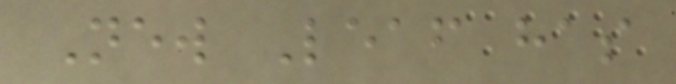New Leaf has
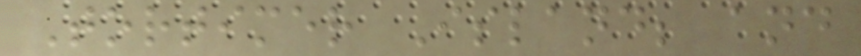Tortimer Island; and
